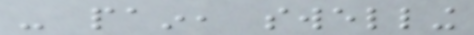- pain, swelling
